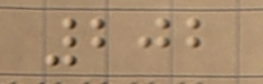202
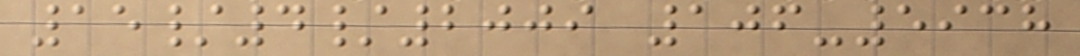15/4/2009 106-5938
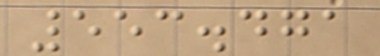553.471
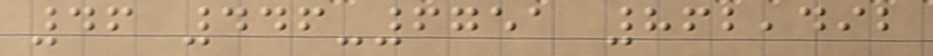46 446-6751 862,492
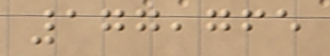177,765
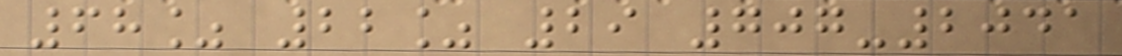68% 22% 29 707-2041
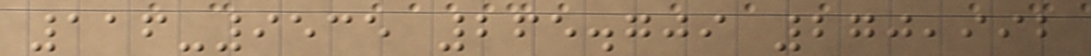116-9535 265.709 270,992
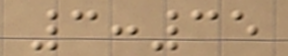3:35
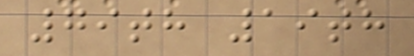79th 19th
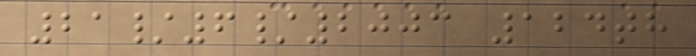21/6/2003 124th
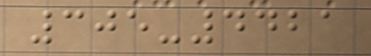305-4421
